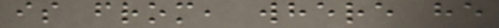is from, where he
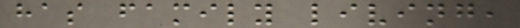has family living,
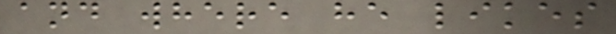and where he likes
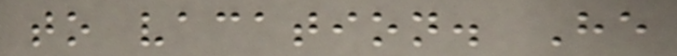to vacation. He
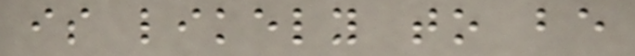is likely to be
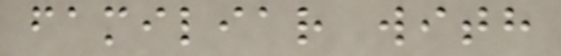familiar with
